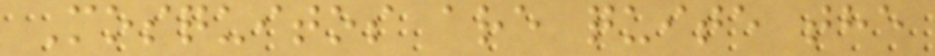Mosquitos are quite the
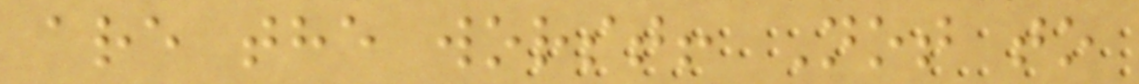are the worst! Not to
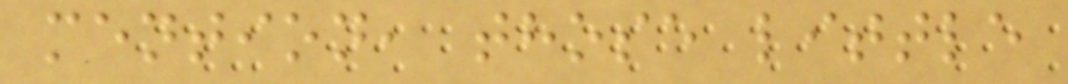mention, those little
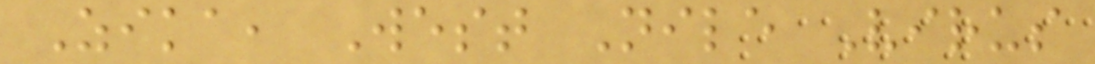Zika, West Nile Virus
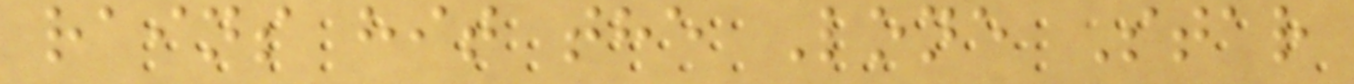rains hit the Lone Star
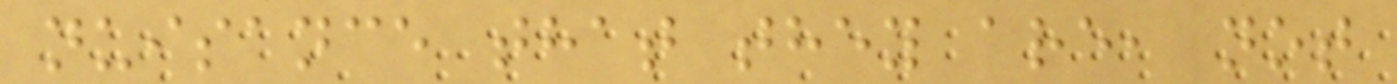nuisance that they are, not
